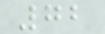72
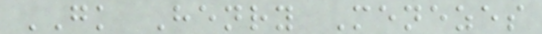GK Henry Menezes
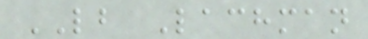LB Lachman
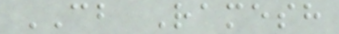CB Ramesh
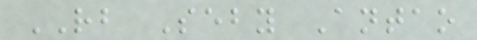RB Seby Antao
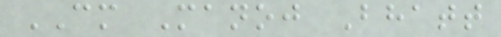CM Manoj Bhatt
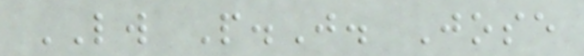LW P.J. Jose
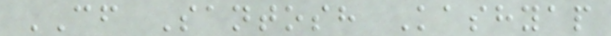CF Santosh Kashyap
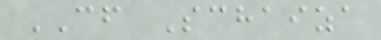CF Schaiza
